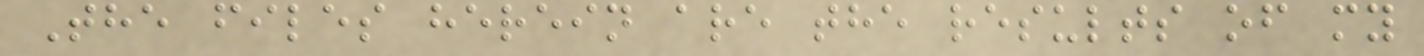The files herein are the results of my
